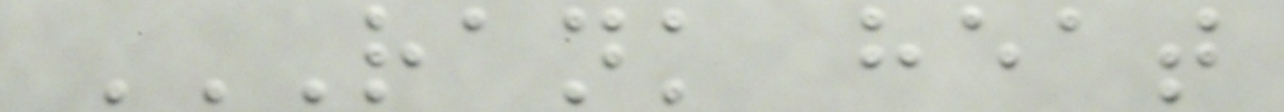RANK HEAT
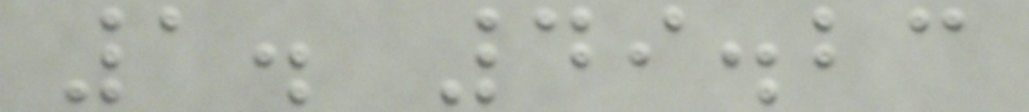1. 49.23
